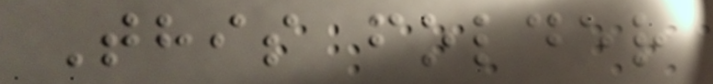This folder
